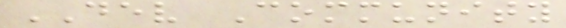DEV Community
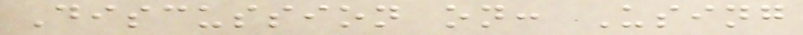Discussion on: Using
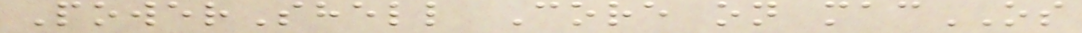PowerShell Core on macOS
